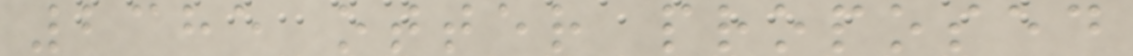2385 otter proposed
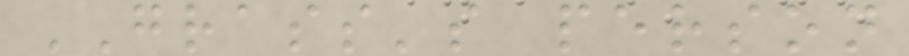GRASS's person
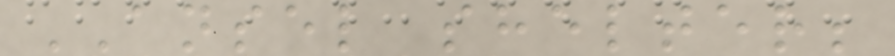ANSEL shelter;
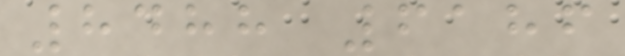8488 6186
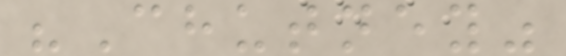"Chutney"
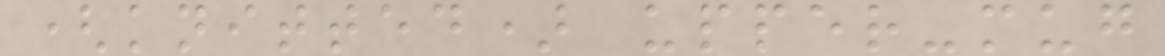(knitted) upper-mug
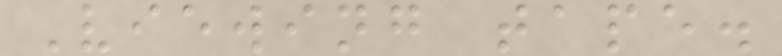Viewing tape.
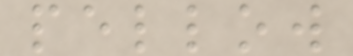pellow
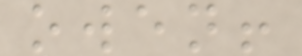owen!
